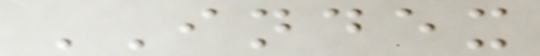INDEX
